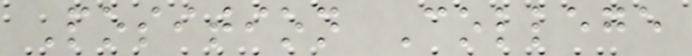Position College
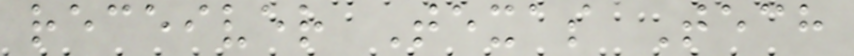receiver Texas Tech
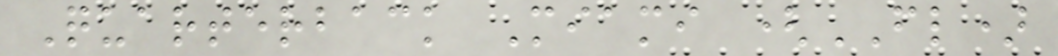Quarterback Miami (FL)
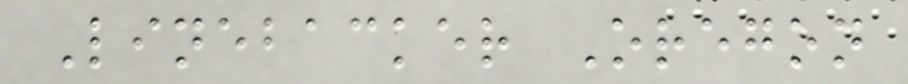Linebacker Oregon
